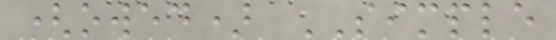(owed) SIMPLE
